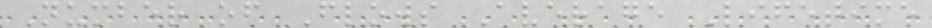Number of Flows Average Lifetime
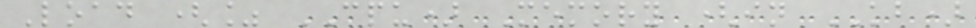Load (% CPU) Memory (in KB)
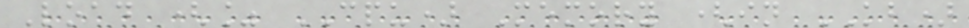Load (% CPU) Memory (in KB)
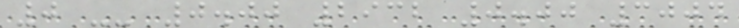0 -- 0.00 2932 0.00 3004
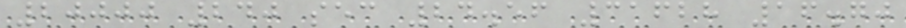20000 240 sec 24.56 31628 16.70
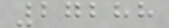27288
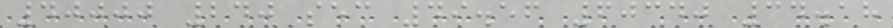40000 240 sec 49.56 60340 34.18
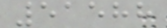51588
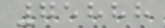75888
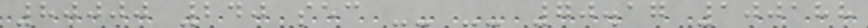80000 240 sec -- -- 70.17 100188
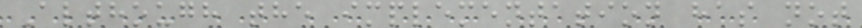Although the implementation has not
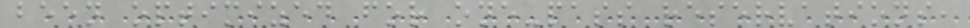been optimized for one-pass reservations,
